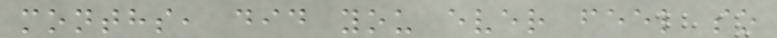months, did you ever feel so
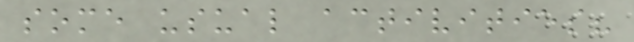some usual activities?
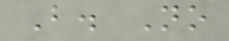B. No
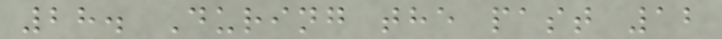28. During the past 12
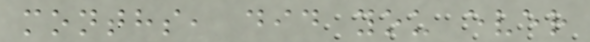months, did you ever
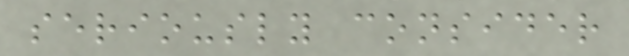seriously consider
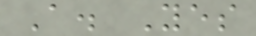A. Yes
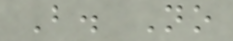B. No
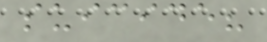suicide?
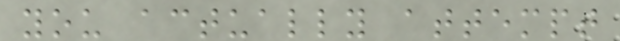you actually attempt
